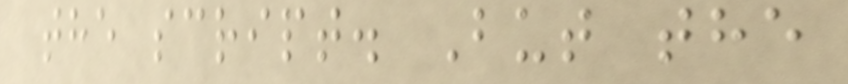the script. But the
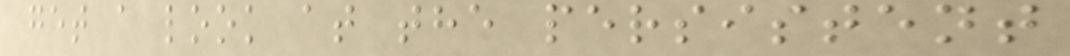get a look at the persistent
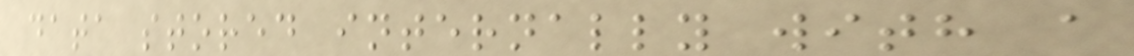data stored internally with a
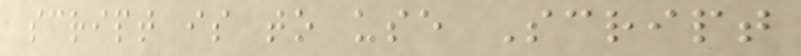script is to use Script
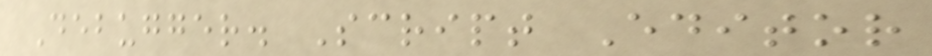Debugger. Script Editor
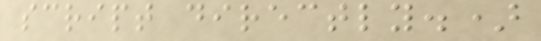script directly.)
